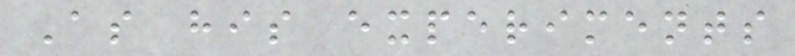As his experiments
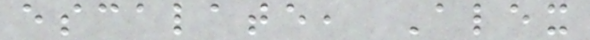escalate, Alex
